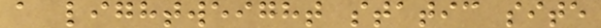a lightweight static site
